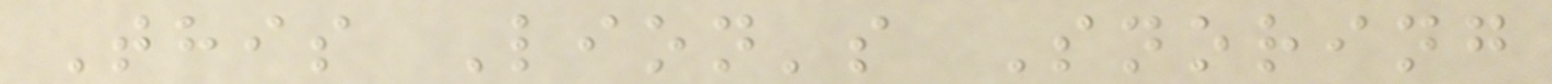This Lion's Snoring
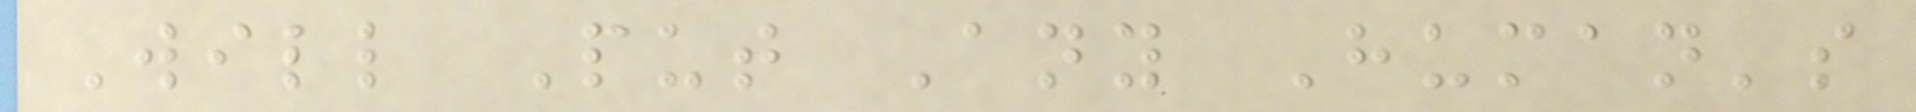Will Put Any Human's
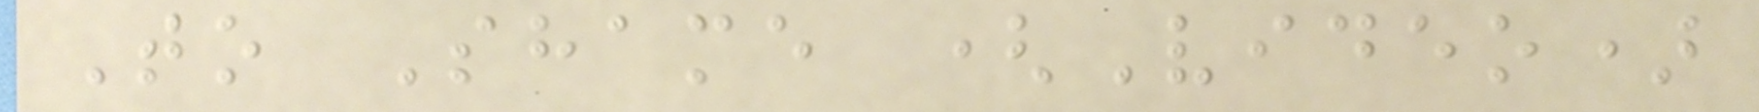To Shame (Video)
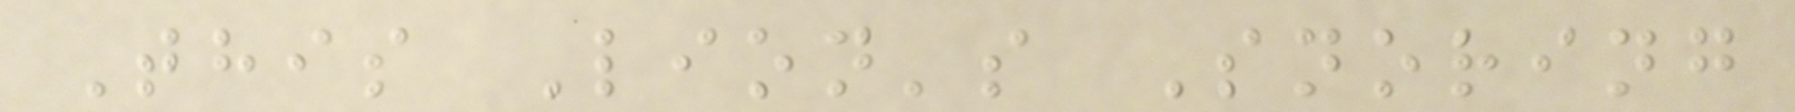This Lion's Snoring
